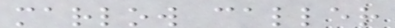marlow caller
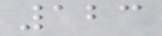123
